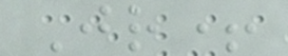Jr+
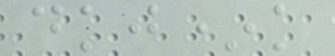dkj*k
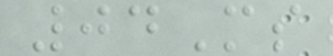04Ms
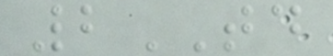2TD
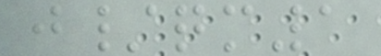j/qm1
